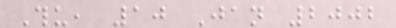Thu, 10 Jan 2002
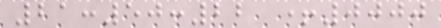21:50:22 +0000
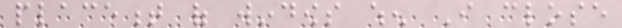placement of windows when I close
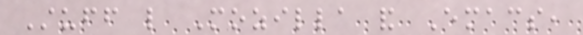Stuff like Mozilla and Emacs,
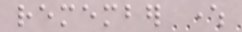remember where
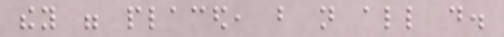they were placed, but not all do.
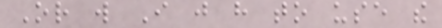Or will I just have to use the
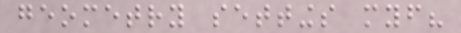geometry settings myself?
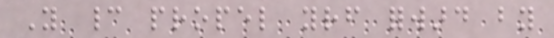You cannot propel yourself forward by
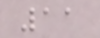11
